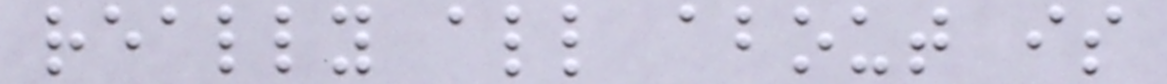really all about is
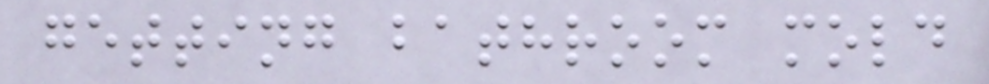getting bathroom mold
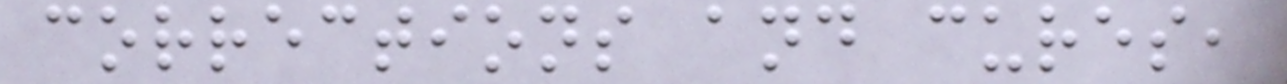corrections and cures,
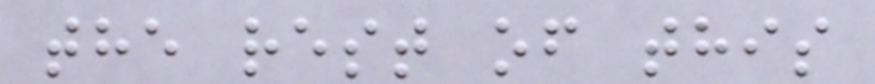the rest of this
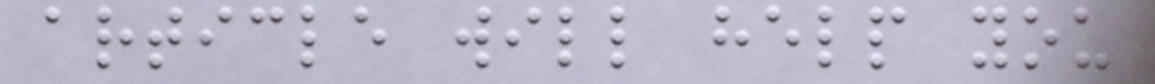article will help you
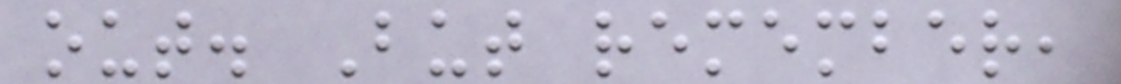out. But remember,
